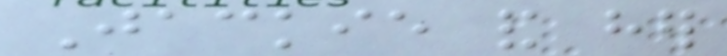Jackie and her
